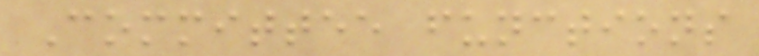Committee functions
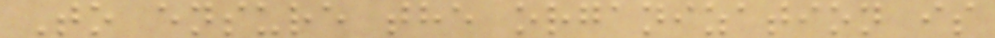To ensure the organization is
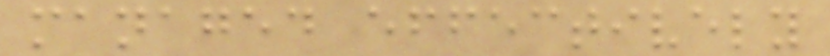managed effectively
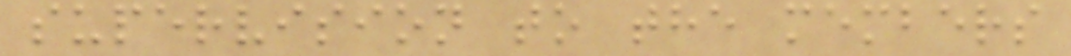supervision to the members
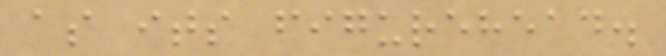as its figurehead.
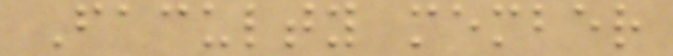Faculty member
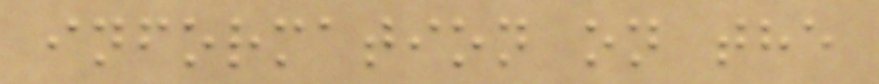information on the
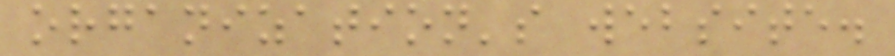organization's website.
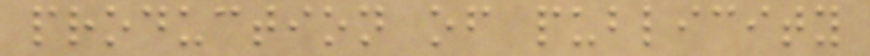production of publicity
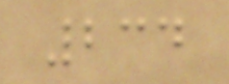234
